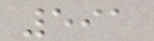591
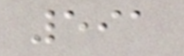591
